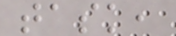task,
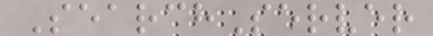SearchServer
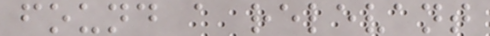found a relevant
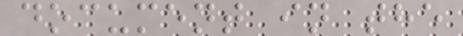document in the
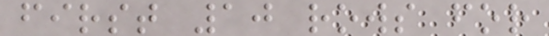first 10 rows for
